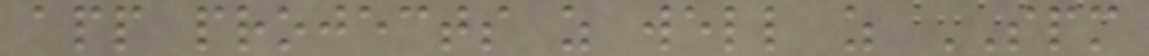app projects as well as SPM
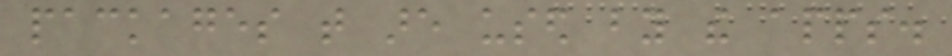packages that are used by the apps.
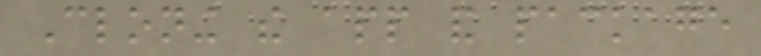Cloning the app and package
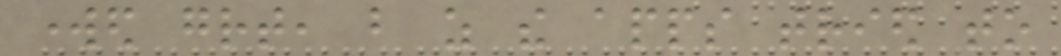worked great, but as the apps tried to
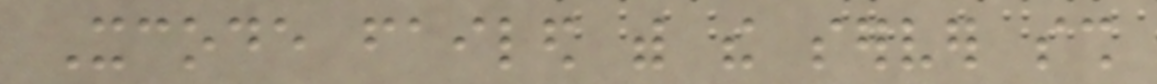Xcode failed with the server ssh
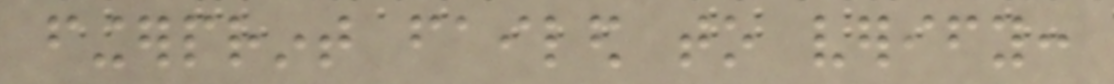fingerprint failed to verify:
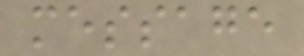message
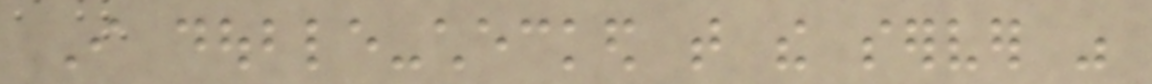I double-checked that the server was
